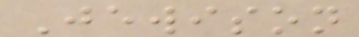Jewison
